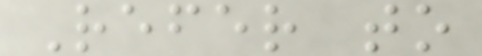Refer to
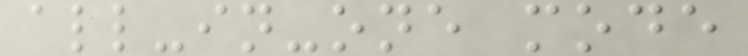all-in-one mode
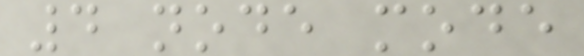4 node mode
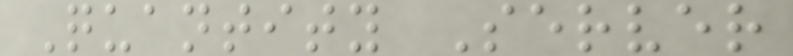Quantity Server
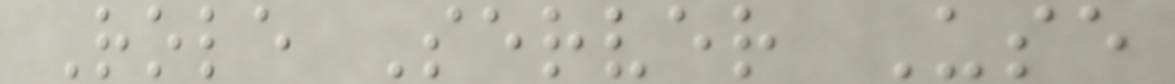Role Server Use
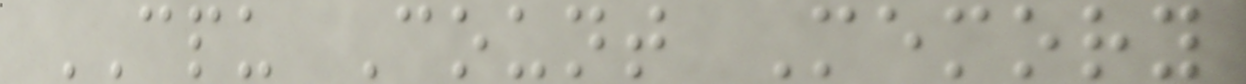CPU Count Memory
